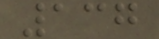137
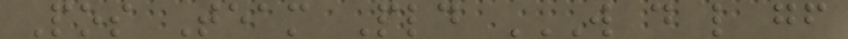Pos Team Pld W D L GF
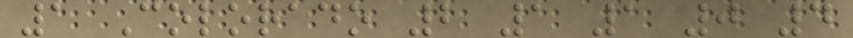1 Colorado 2 1 1 0 4
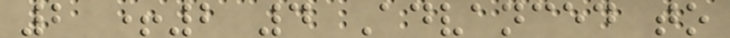2 +2 4 Advanced to
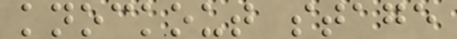knockout stage
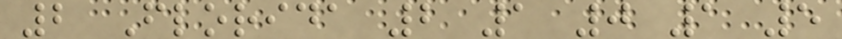2 Florida 2 1 0 1 5
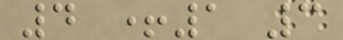4 +1 3
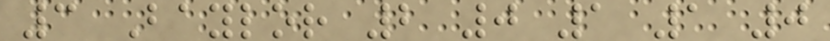3 Baylor 2 0 1 1 0
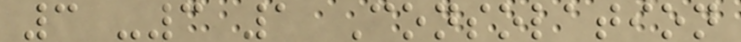3 -3 1 Consolation
